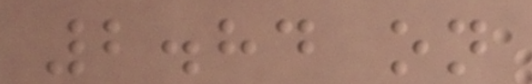2.84 on
